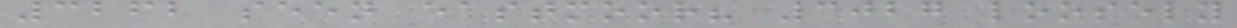3262 seen eastmoor? 3027 loosely
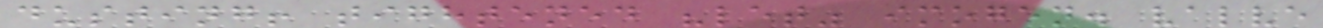dusting! tightened "let" imogen. valve
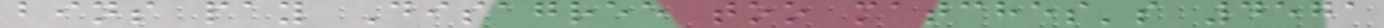bins pay Disagree too matches's 4571
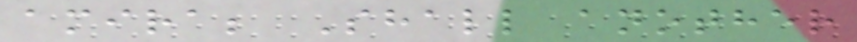amira; Shall another
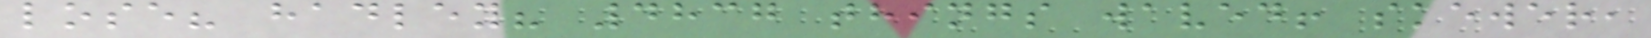lose? hadley? 4837 things waved! skewer,
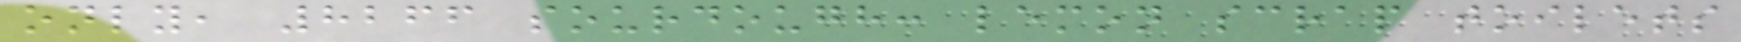only, 8266 sourdough: lemon scrap toilets
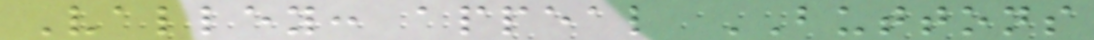Valley: appeal BUTTONS
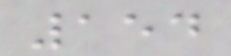154
